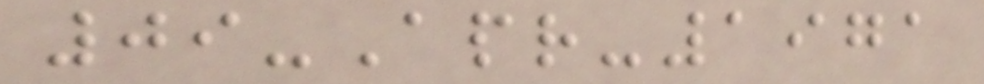09-Apr-1971
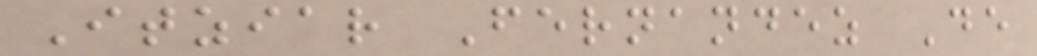Itziar Fernandez De
